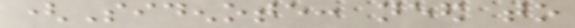(Sidenote: need to
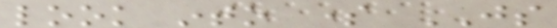look into some JS
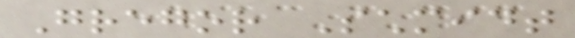Gregor Schmidt
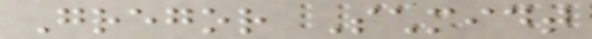Gregor Schmidt
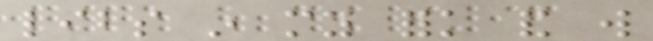libs in my fork and will
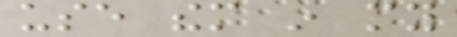use them in my
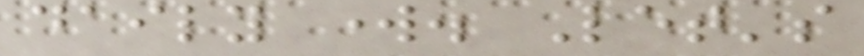daily work. Let's
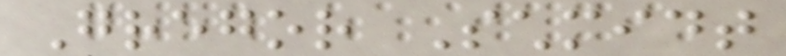Gregor Schmidt
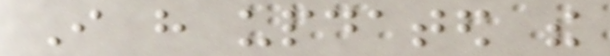I have updated the
